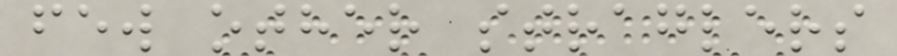few other straglers
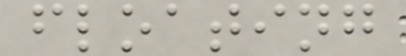floating
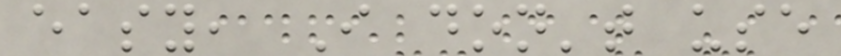easy, I don't use
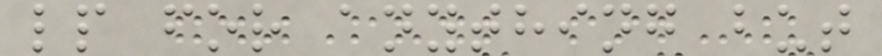lp for anything but
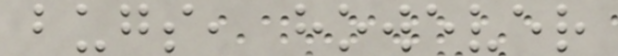bugs, however
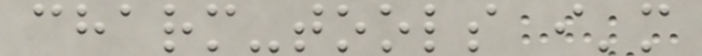charm-tools i'm
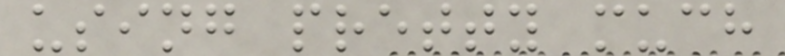using pretty much
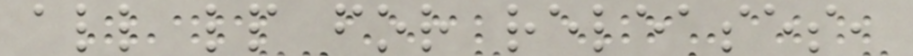all lp for releases,
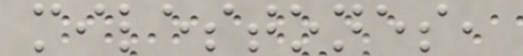milestones,
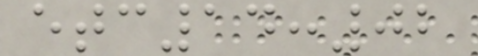etc14:02
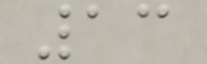13
